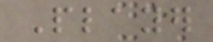Player
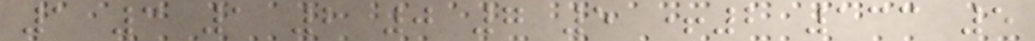1 3 1 2 0 7 5 +2 133 5
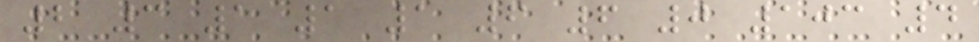2 3 1 1 1 6 6 0 103 4
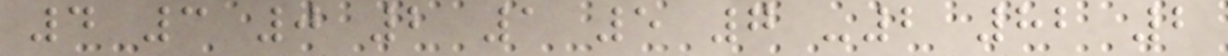4 3 0 2 1 5 7 -2 82 2
